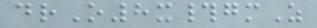drO8x#gmZ
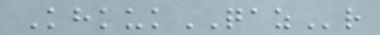KhkukQAZr
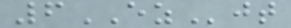6EZjt
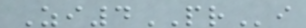Zi4PRi
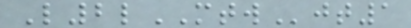L2lMTWjt1
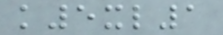k5xl1
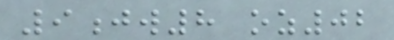9jw8 oz02
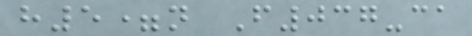h5=n F037-ca
